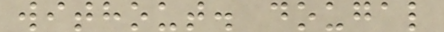without. dougal
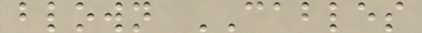blown CABLES
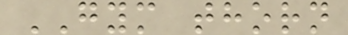GYM thorn
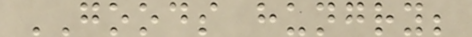GOODS hungry;
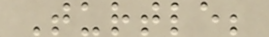Turtle;
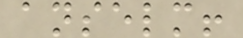anselm!
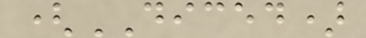(DICED)
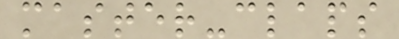master-claps
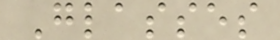Glasses
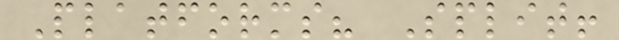Platforms? Split!
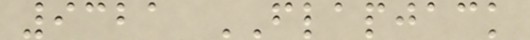9321 FLAPJACK
